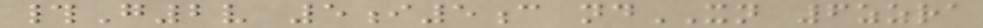#G2v 5i5c ndXN 6zzra
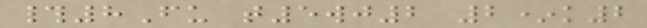#8Fu t5wj2 2*k2
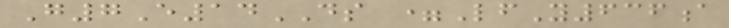G7E14DS =LfY636a
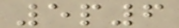5p6
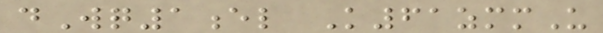dWq1el K61zmmU
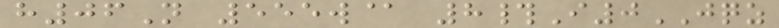h06N 555w@ 8#I0JQZ
